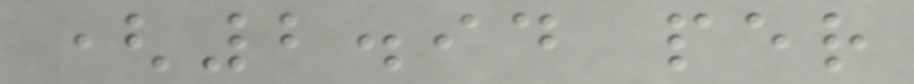(2.94 per
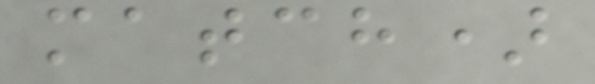match)
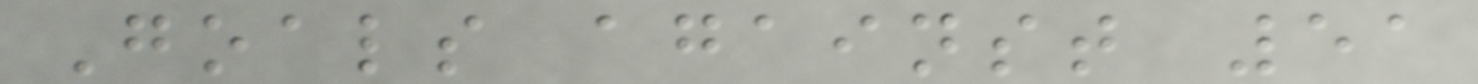Goals against 51
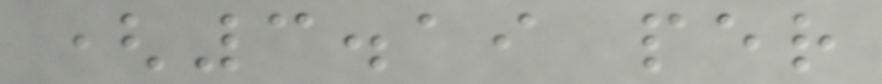(3.19 per
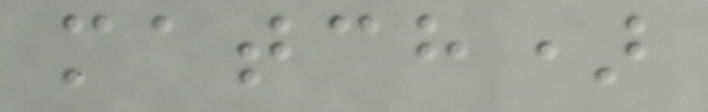match)
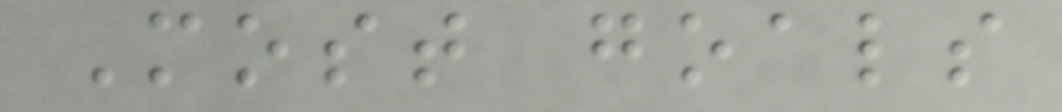Most goals
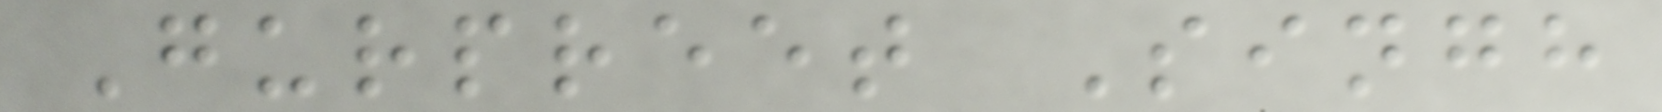Gurpreet Singh
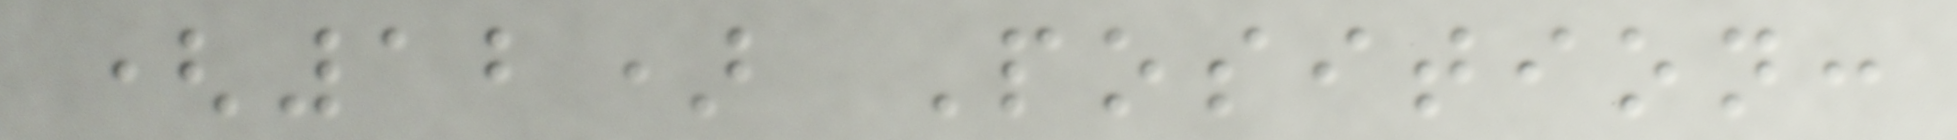(12) Position:
